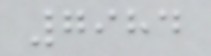7984
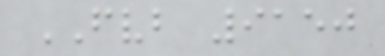FVB 9150
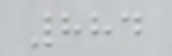884
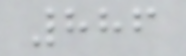886
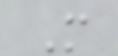M
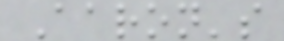Aaron's
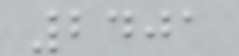2401
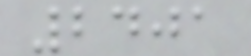2401
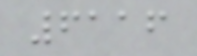6116
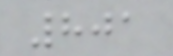801
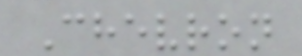Chevron
